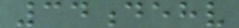34dehv
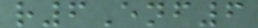r6Enf6
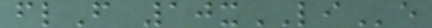flF 10xLIe
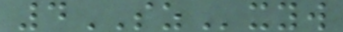4SZxyw
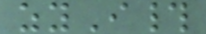zyI#
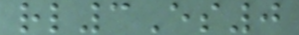rl3Es0
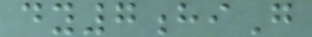dy7hiG
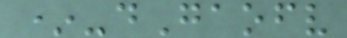*-dGaofv
